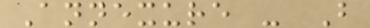Annexure - B
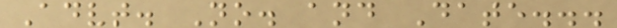Advt. No. and Date...
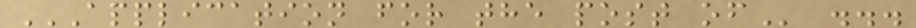APPLICATION FOR THE POST OF ...
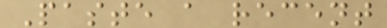Paste a recent
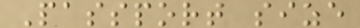Passport size
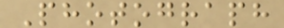Photograph
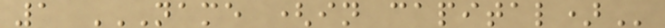1 NAME (IN CAPITAL)
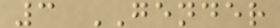3 GENDER
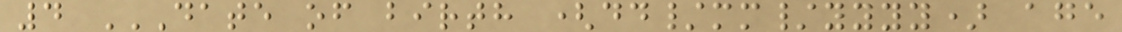4 DATE OF BIRTH (DD/MM/YYYY) AGE
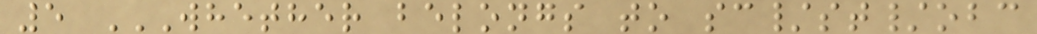5 WHETHER BELONGS TO SC/ST/OBC
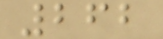262
